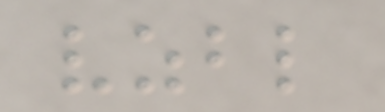vzbl
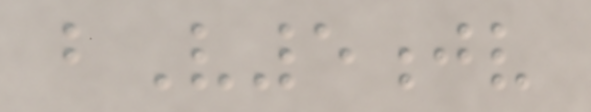bV5jv
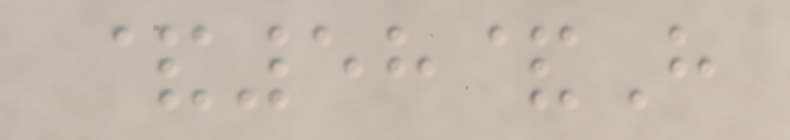&58&H
